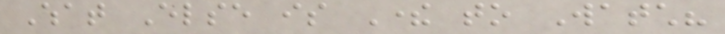What Else is There to Watch?
